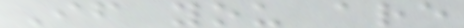If you are
